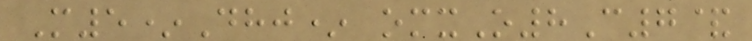M5*Dhj* omxO8C7&
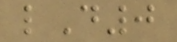lD0
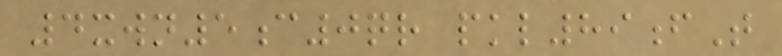4xwn5c0qr pkl89fT
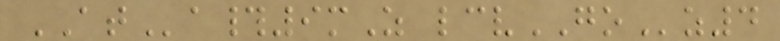ATa#9mZ lcvGOz4
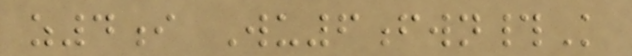z4i Wu6fwn#K
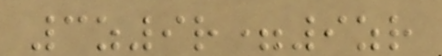3z9r=9zr
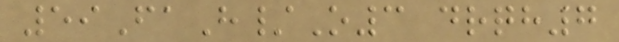59FaH/O3 drqh7
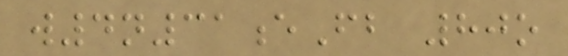w4n31eFb 80o
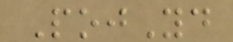PojYd
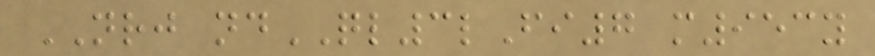NRJ ndQL3lFi7 m953y
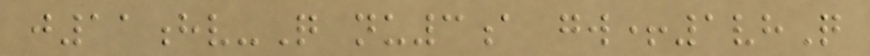j11hv-Q nu3a gw+1vhQ
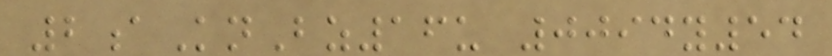2aKnBz16u 0094y54
